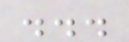...
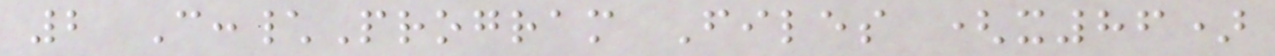2 C:\Program Files (x86)
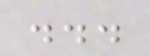...
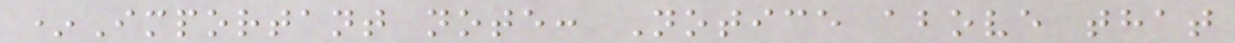*Important note: Notice above that
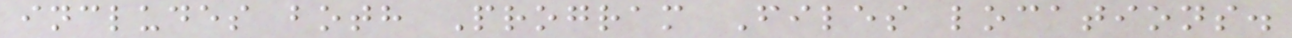includes both Program Files locations.
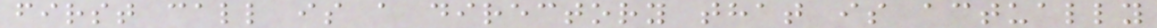first call is a directory that is actually
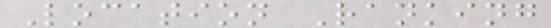Location Ranking
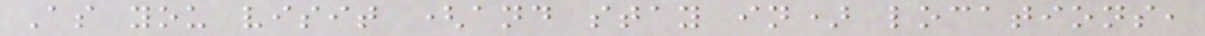As you visit (and stay in) locations,
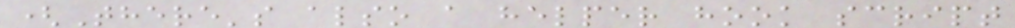(There's also a helper hook script
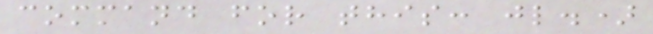command for this: jl.)
